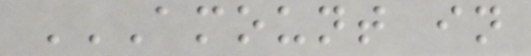AMOUNT IN
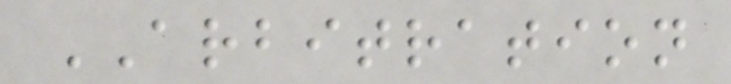ARBITRATION
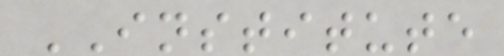INSTITUTE
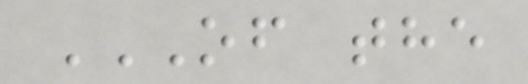OF THE
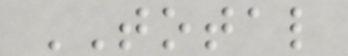TOTAL
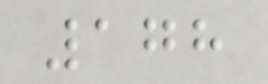178
